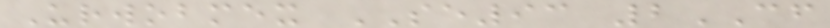Urwobmex SE93 2CF
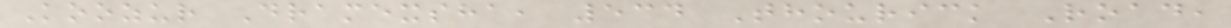Koozur Dramexsha, 534 Thourick Road,
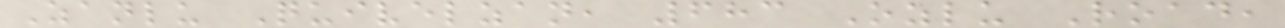Zanlu Quivelzan, 683 Ozlu Road,
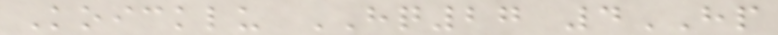Koicklu HQ27 4HP
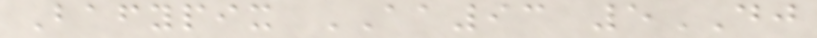Bafypix AA93 5DJ
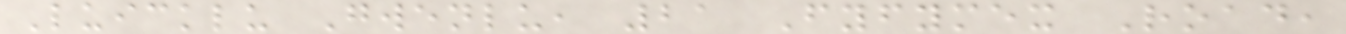Luicklu Gwenlu, 21 Fyfymex Road,
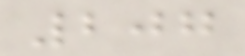207
